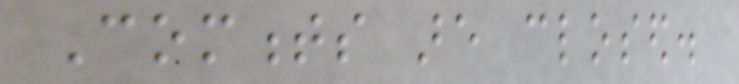Comments are closed.
